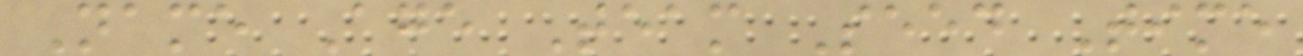Name Age Team Seed Time
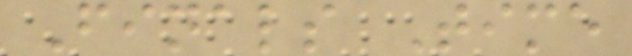Finals Time
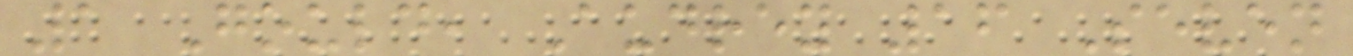1 Gould, Audrey 16 Seven
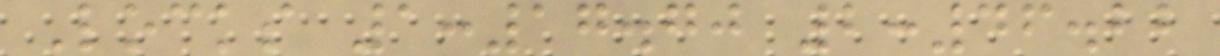Locks 1:17.70 2:46.22
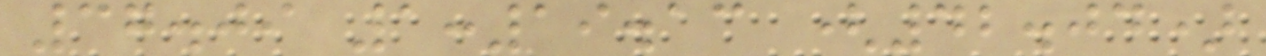37.09 1:19.13 (42.04)
